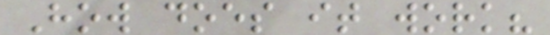How does it work?
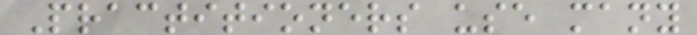Practitioners use many
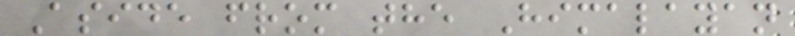Aside from the Himalayan
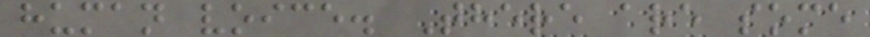human voice. There are some
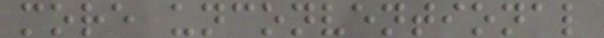more unconventional
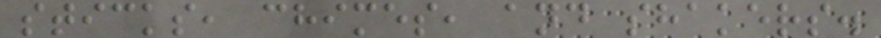sticks, chimes, and shakers.
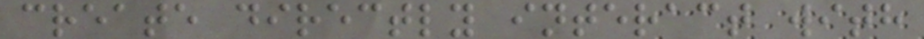create directly interact with
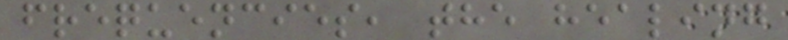frequencies, the healing
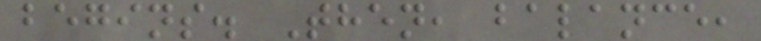begins. Then, balance,
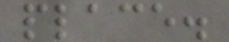place.
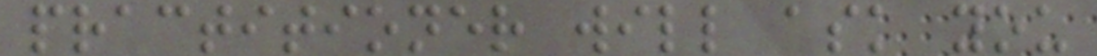practitioner will ask you
